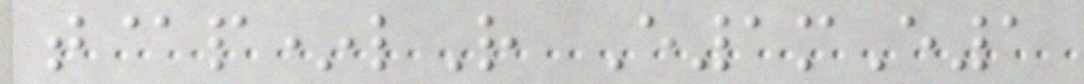t@p*lR E1mE1
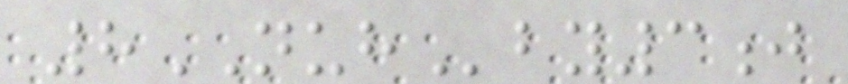8NUHby3j
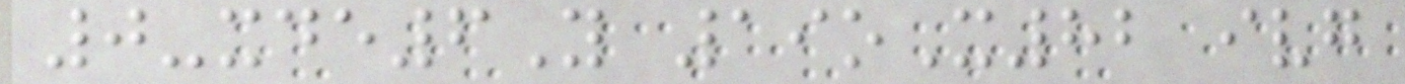0-xde6Y 19oX82 ivg
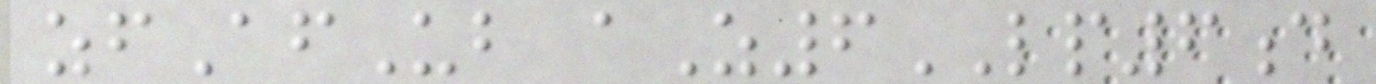zfAfUb aZ6LP6d
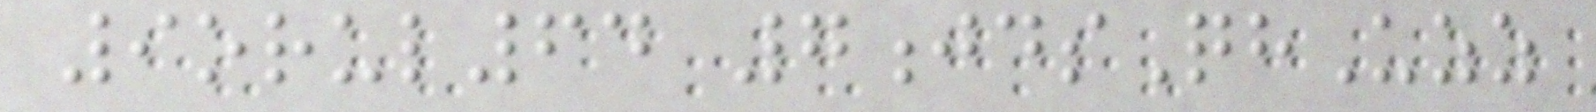9orul64 7jdsQhUzz
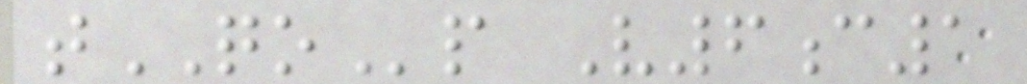tQOp V6c1
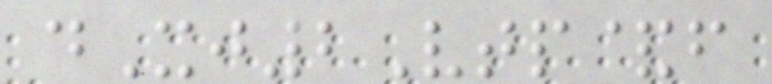dXj2Vtp&f
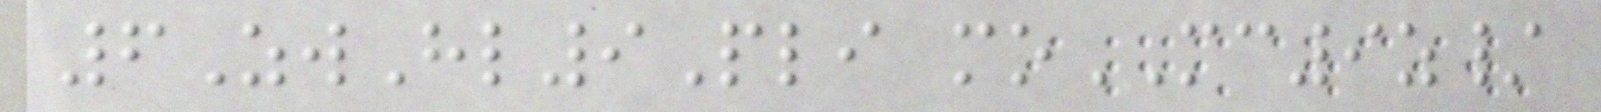6ZwHl9Pli moMC9z/
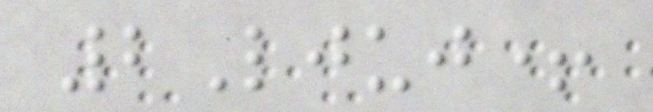2Ljuj+
